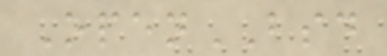OpenBSD
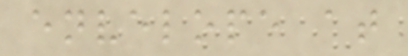envelope at
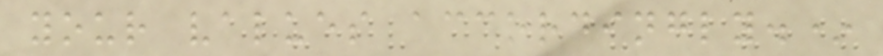your values accordingly.*
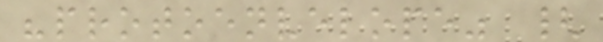"protoenvelope" {
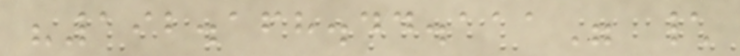"192.168.44.111" \
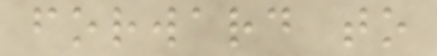forward to
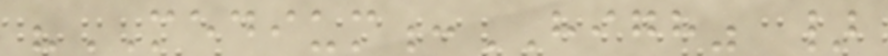"MEDIUM:HIGH" }
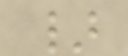}
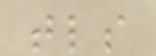tls
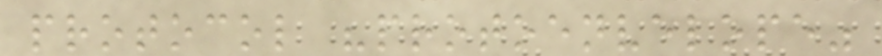protocol "protoenvelope"
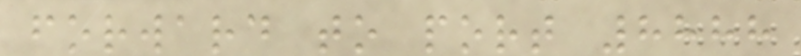forward to port 8888
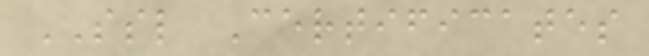SSL Certificates
